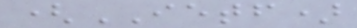(IETF)
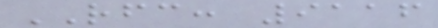RFC: 9116
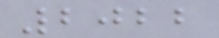2022
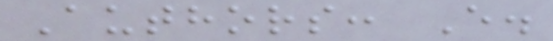Authors: E.
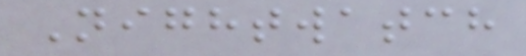Nightwatch
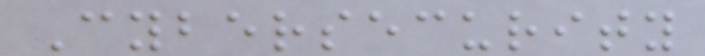Cybersecurity
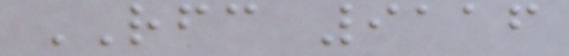RFC 9116
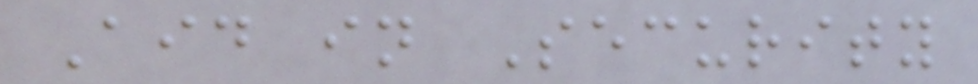Aid in Security
